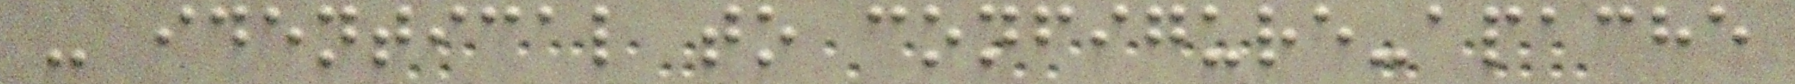- identical to configure-apache
